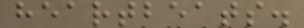heartbeats.
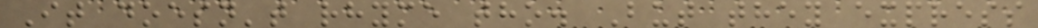It doesn't rhyme tho. But they express
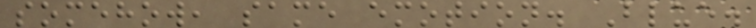somehow, same emotion. Blue.
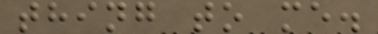thing to me.
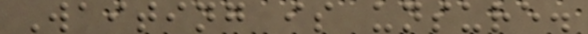Waiting is unsure.
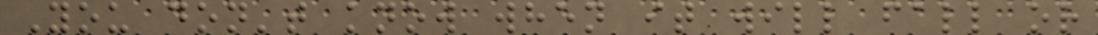You don't know when it will fall or
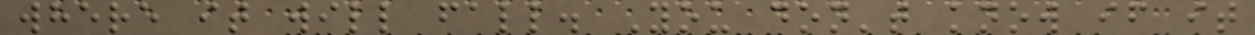where it will fall. You don't know if it
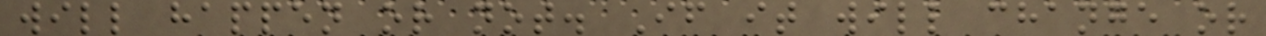will happen or not. If it will change or
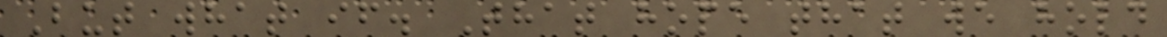But what if. That hope that we hold
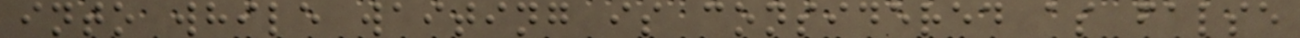into while waiting is considered as false
